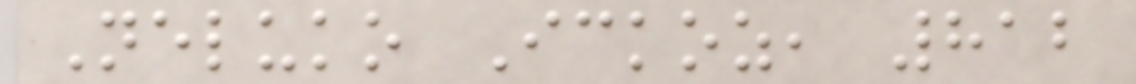Neluko Ickoz, 812
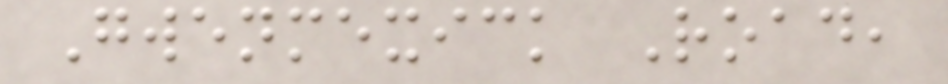Gwenmexick Road,
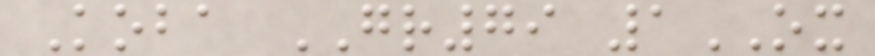Koba GR79 1OX
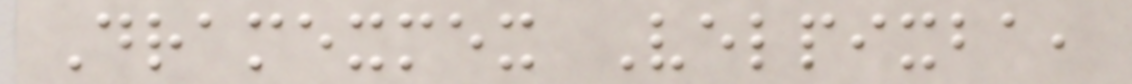Dramexmex Velpixba,
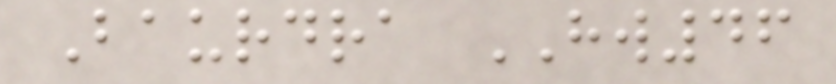Baurdra HW46
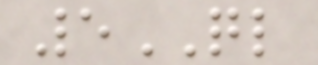5QL
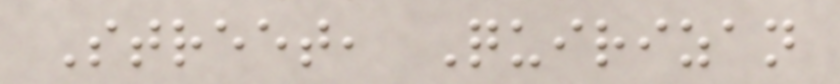Street, Quirizan
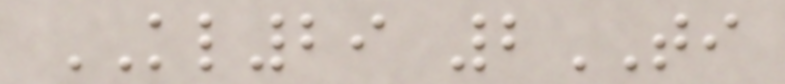KL29 2TI
